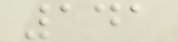141
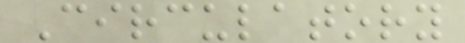Circulatory
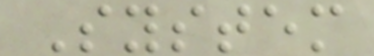System
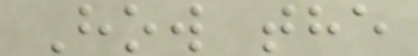How the
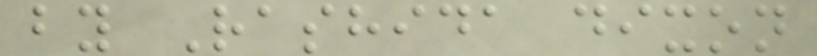by Rashida dixon
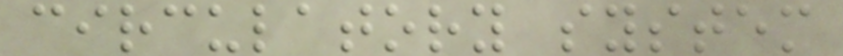circulatory system
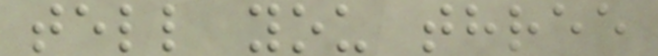tell you three
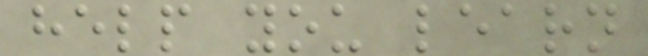help you learn
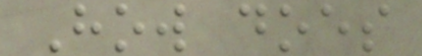How does
